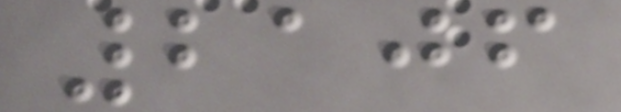2106
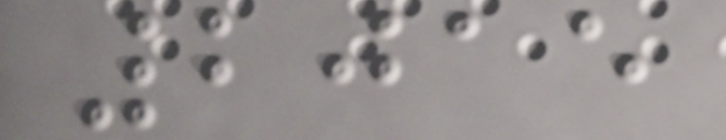2015
